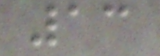13
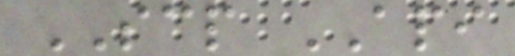SCP API
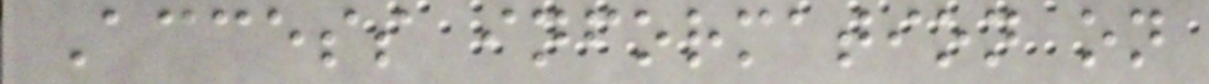Access information on
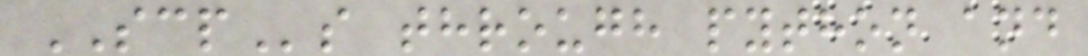SCPs through python and
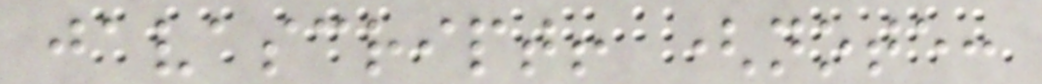javascript! (note:
